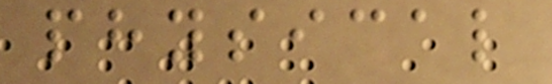physical
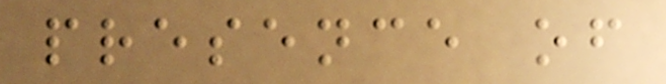presence of
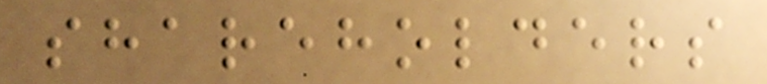shareholders
